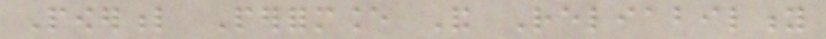Powerful Performance And Reliability
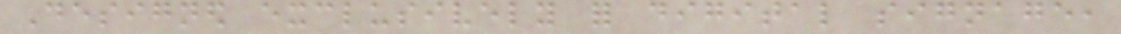Designed exclusively for digital signage,
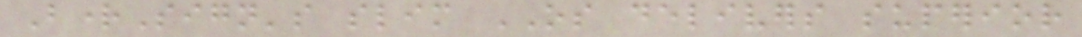BrightSign's slim OS delivers superior
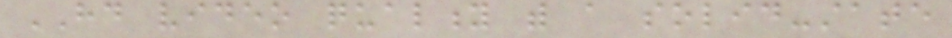HD video quality with a solid-state
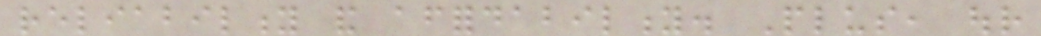reliability and affordability. Plus, our
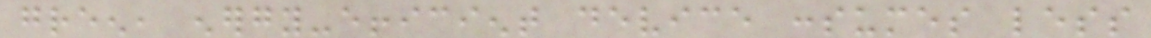green, energy-efficient device consumes less
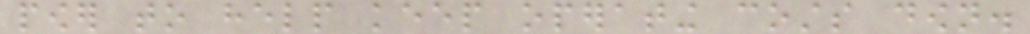power to help keep operating costs down.
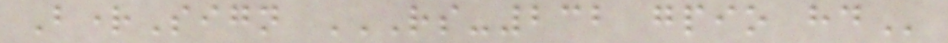BrightSign RS-232 GPIO HD
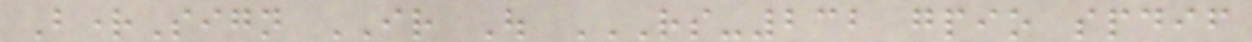BrightSign IR Out RS-232 GPIO SPDIF
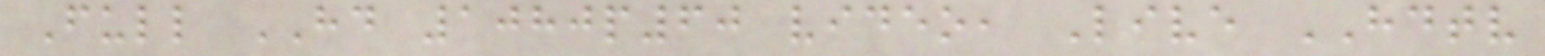Full HD 1080p60 video, Live HDTV
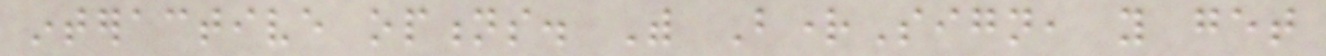interactive options. With BrightSign, you get
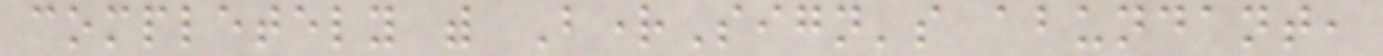completely with BrightSign's abundant,
